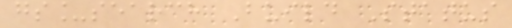gs_search Build Status
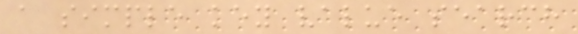a simple key value search
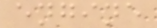engine
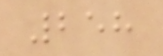258
